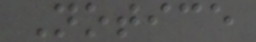Notice
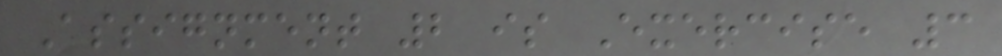Assignment 2 is Exercise 3
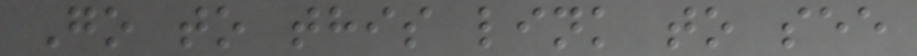Go to this link to see
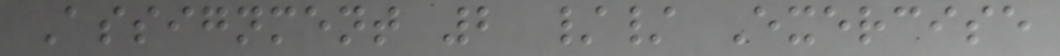Assignment 2 // Exercise
